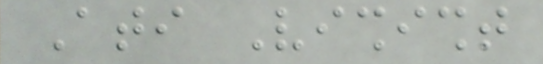Ati Vishisht
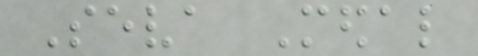Seva Medal
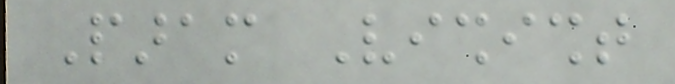Param Vishisht
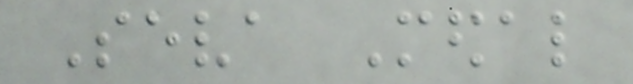Seva Medal
